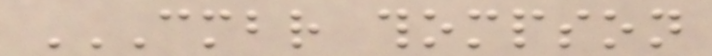CMBR THOMPSON
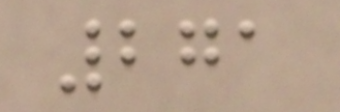271
